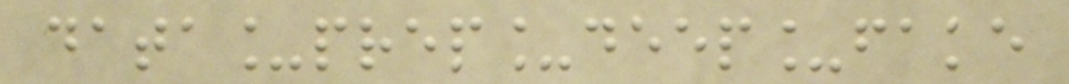data_prep_deep_fake
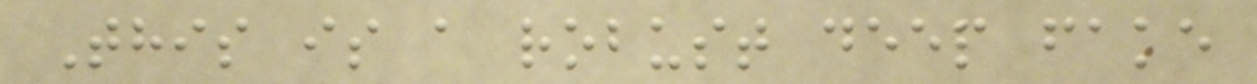This is a robust deep fake
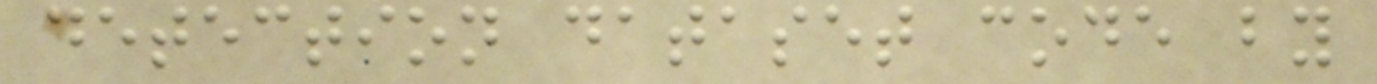detection dataset code by
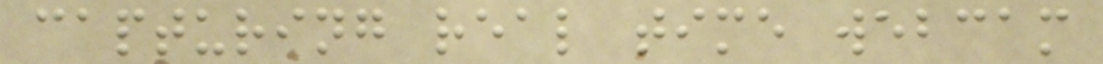capturing real time webcam
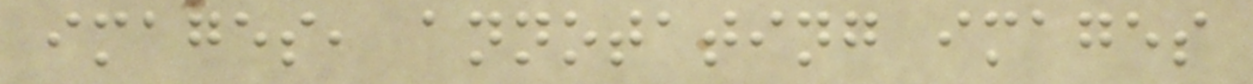images, annotating images
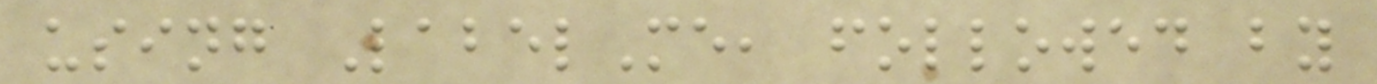using LabelMe, followed by
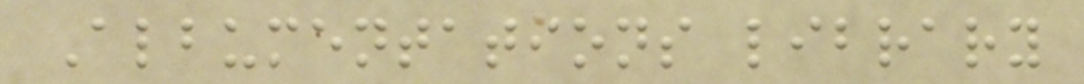Albumentations library
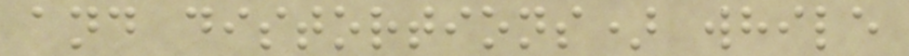and distortions) while
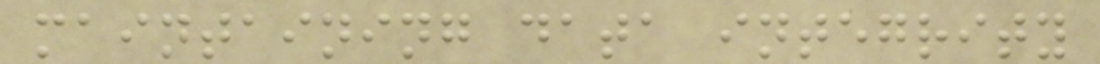maintaining data integrity
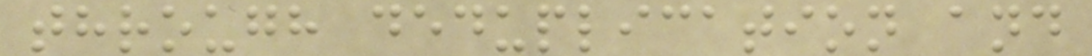through deduplication and
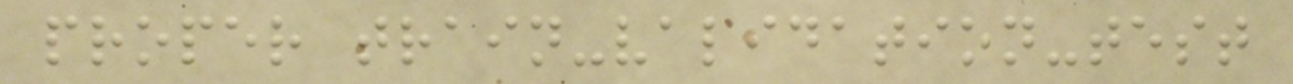proper train-validation-test
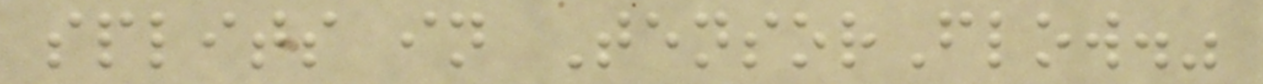splits in TensorFlow."
